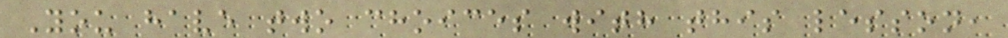You have two choices with this lesson,
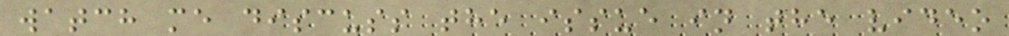watch me discuss the issue in the video
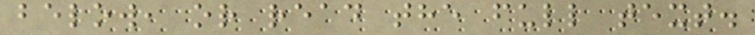below, or read the full text.
